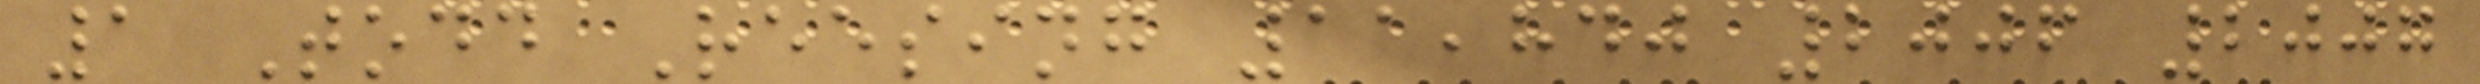1 Todd Reesing 11,840 2006 2007
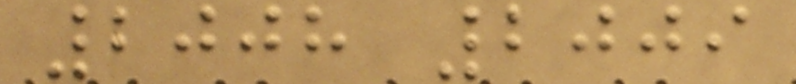2008 2009
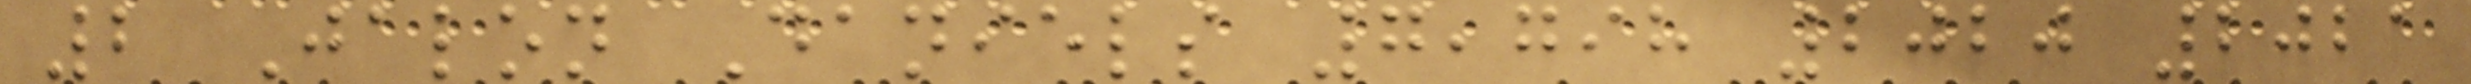2 Jalon Daniels 7,798 2020 2021
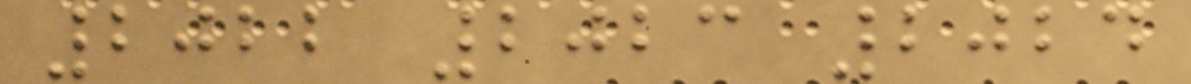2022 2023 2024
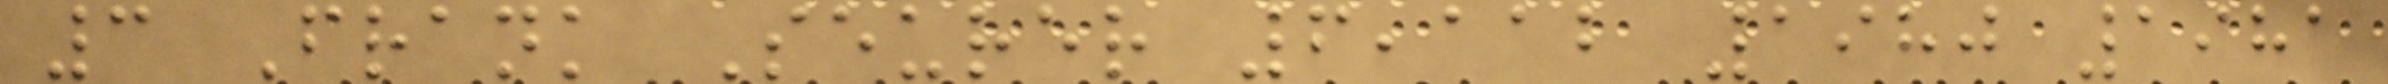3 Frank Seurer 6,112 1980 1981
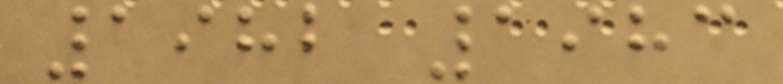1982 1983
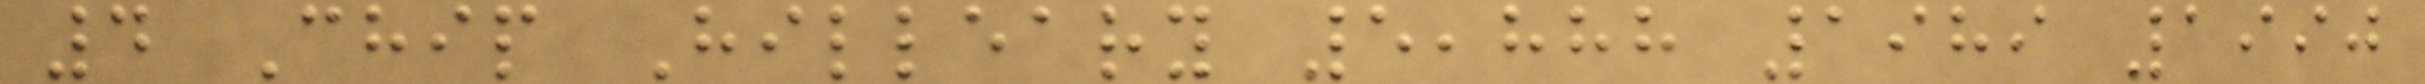4 Chip Hilleary 5,888 1989 1990
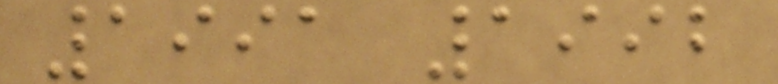1991 1992
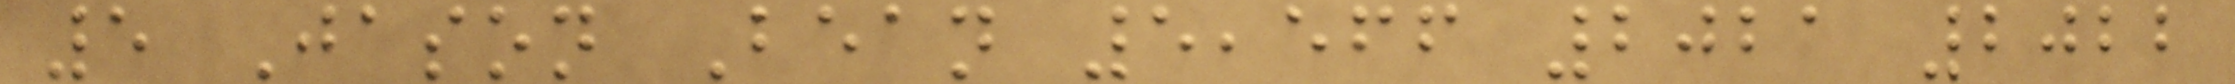5 Jason Bean 5,566 2021 2022
